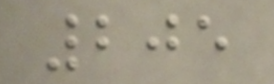205
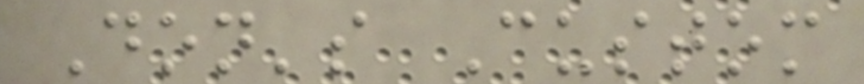Don's Custom
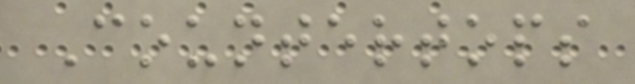Countertops
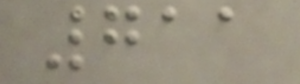711
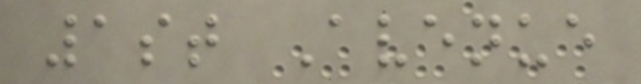1st Avenue
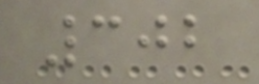302
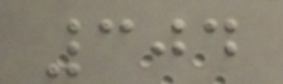304
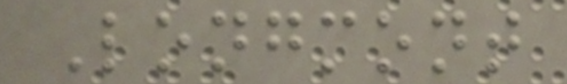Longmont
